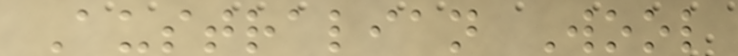Australian Wool
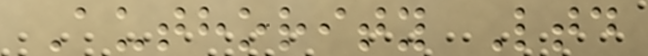Authority Ltd
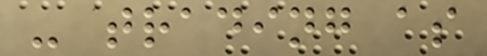- trading as
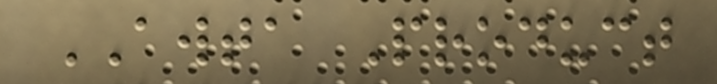AWTA Product
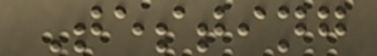Testing
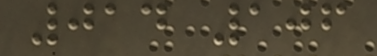014 106
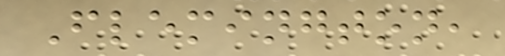Flemington,
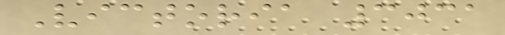Victoria 3031
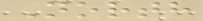North
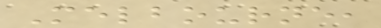Melbourne,
